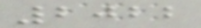2022
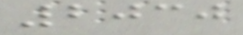2030
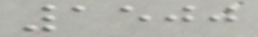1500
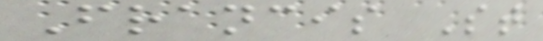Francis St
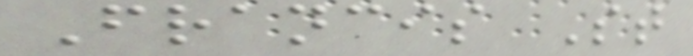Francis St
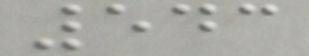543
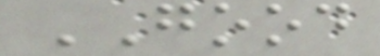GOOD
